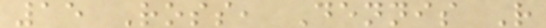15 Ross, Dennis R
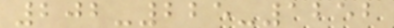202-225-1252
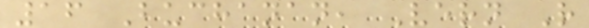16 Buchanan, Vern R
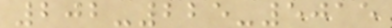202-225-5015
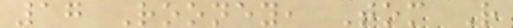17 Rooney, Tom R
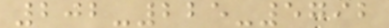202-225-5792
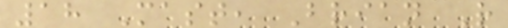18 Mast, Brian R
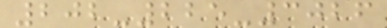202-225-3026
